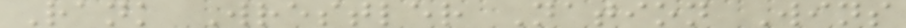Rank Wrestler Nation Wins
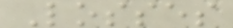Losses
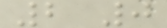2 0
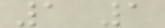1 1
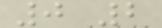0 2
